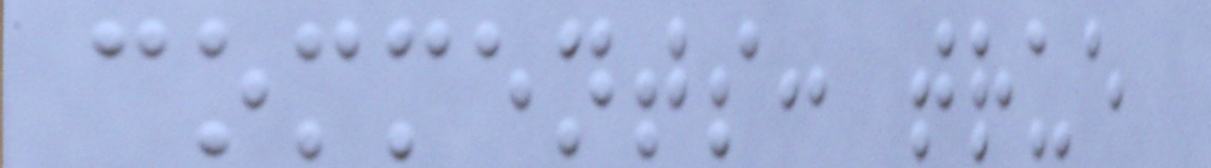comments: true
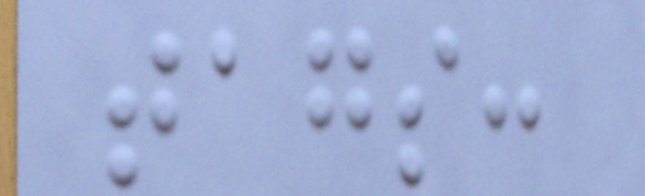tags:
